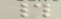#
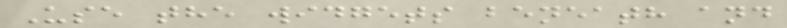Use the widgets beneath and
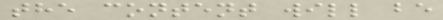the content will be
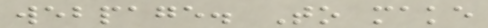webpage. To make
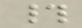#
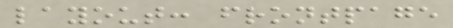layout: frontpage
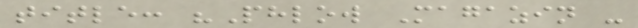title: "Phlow Magazin -
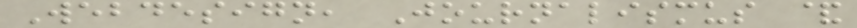Webdesign, Journalismus &
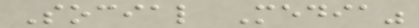Social Media"
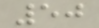50
